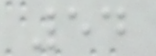54
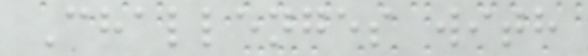Challenges with
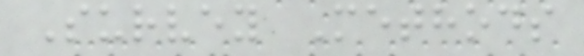Survey Methods
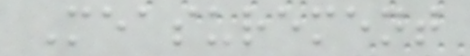Measurement
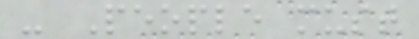- People must
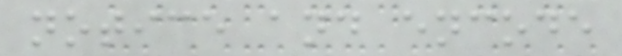notice and encode
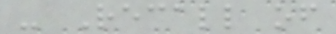- Recall of
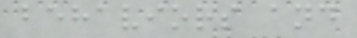behaviors and
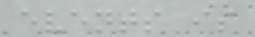events is
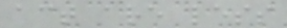act are less
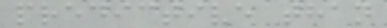predictive than
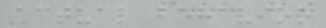actual behavior
